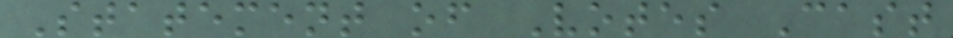Statement of Votes Cast
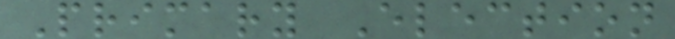Primary Election
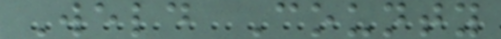Weld County
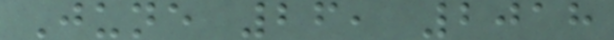June 26, 2018
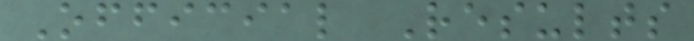Official Results
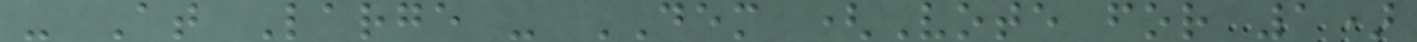- At Large - DEM (Vote for 1)
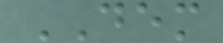DEM
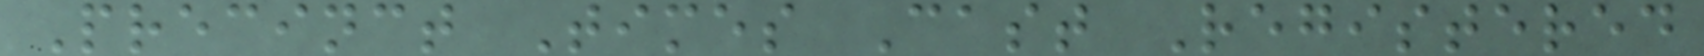Precinct Times Cast Registered
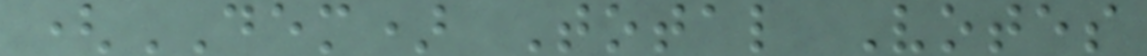(DEM) Total Votes
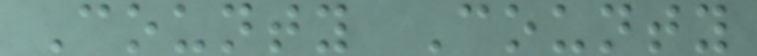County County
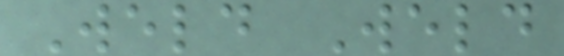Weld Weld
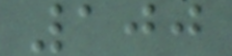100
